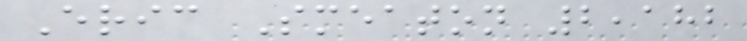Eric Smeaton 2,182
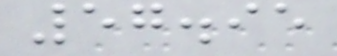57.95
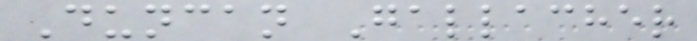Duncan Gallacher
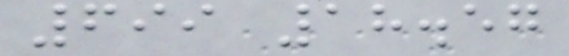699 18.57
